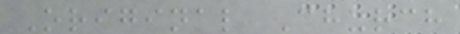Original Church
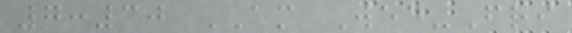7:30 AM Wed-Fri
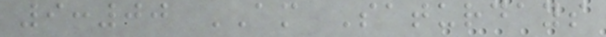9:00 AM Saturdays
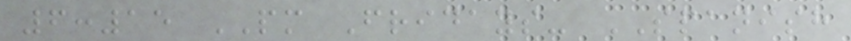6:15 PM Fridays- SPANISH
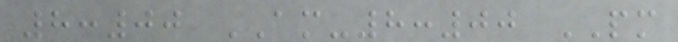8:00 AM-8:00 PM
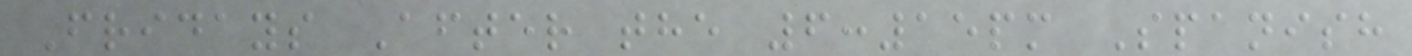Fridays After the 6:15pm Spanish
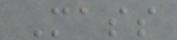Mass
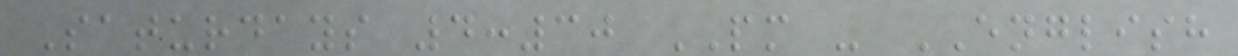Saturdays 4:30 PM - ENGLISH
